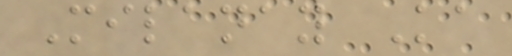Milanay Ka
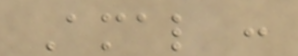Amal :
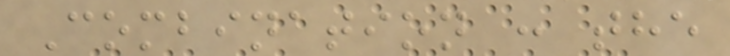Combination : the
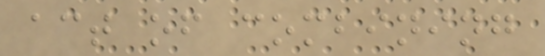act of combining
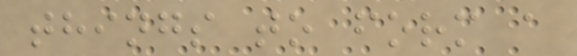things to form a
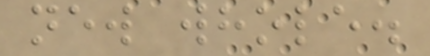new whole.
